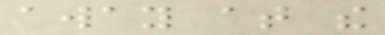away at the
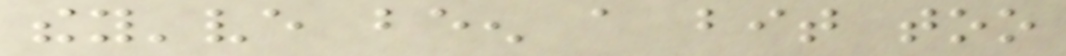they've been a bit too
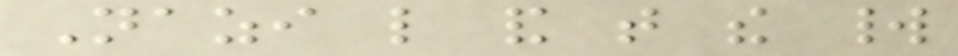Nazi like and that the world
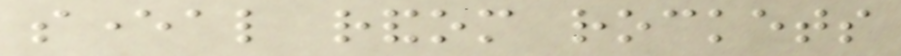several random rockets
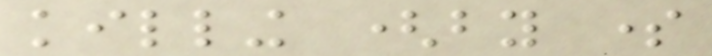killing (by some
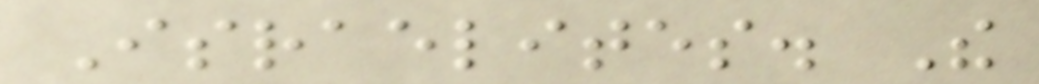Israelites. The
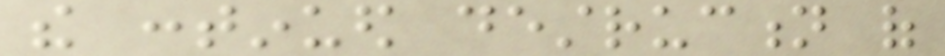the continued destruction of
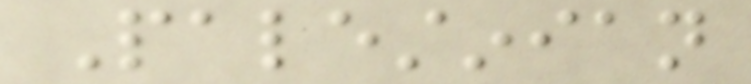Palestinian
